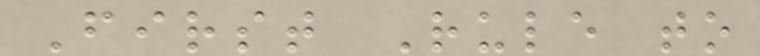First Rule to
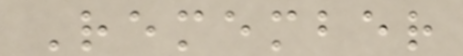Remember
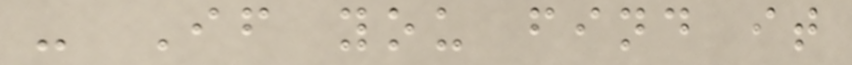- If you find it
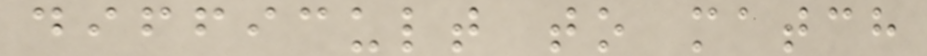difficult to match
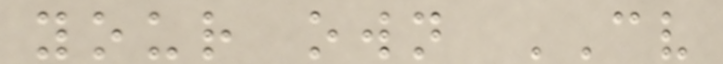your own CV
